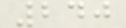240
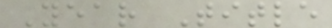Year Title
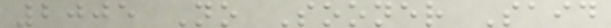2005 No Sooner Said
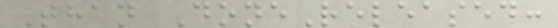Than DoneReleased:
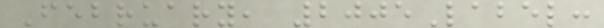February, 2005Label:
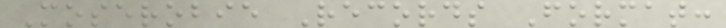Moserobie Records Format:
